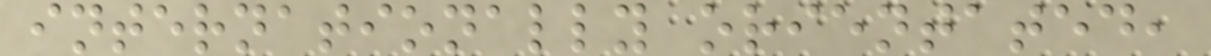internationally orientated,
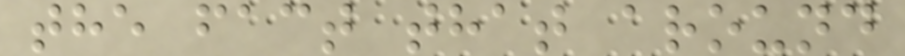the fact that around
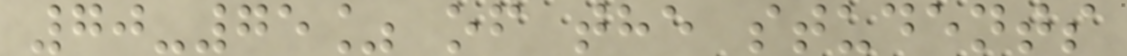70-75% of the students
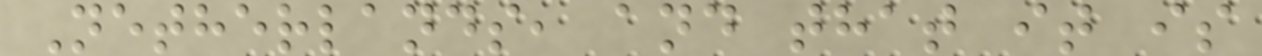Netherlands, and that it is
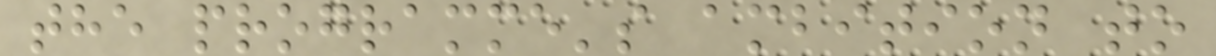the programme's ambition to
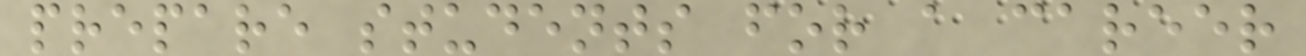prepare students for a career
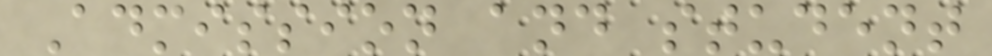Admission and student
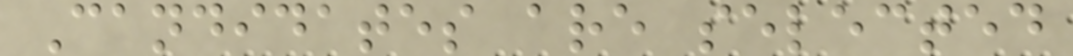Candidates are selected
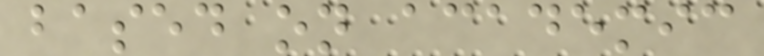based on academic
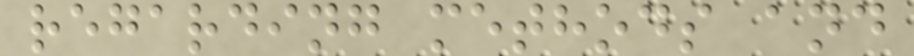regarding methods and
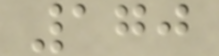170
